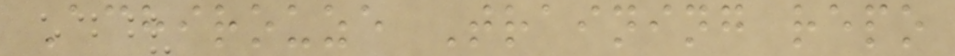Achirouze Training repo
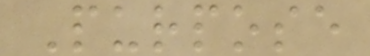Purpose
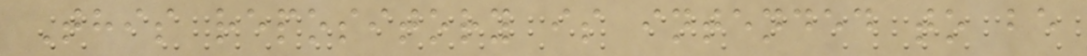This repository is intended to be
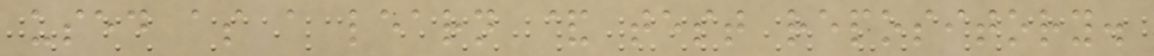used as a learn & test repository.
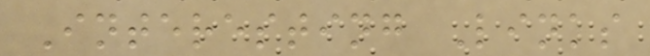Interesting Links
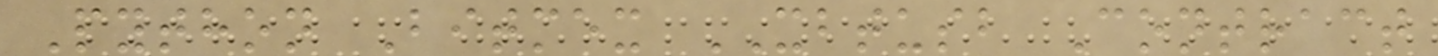Python Bitmex XBTUSB Contract
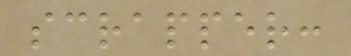scrapper:
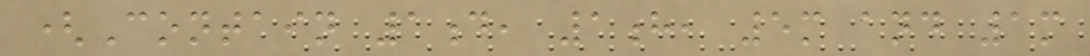(Contain 1d, 1h, 5m and 1m
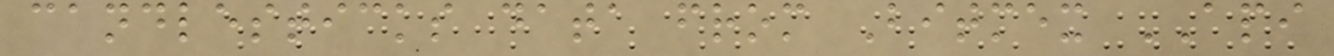candlesticks data from Bitmex API
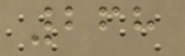268
